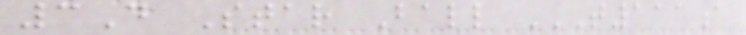3D Star Ball T111A
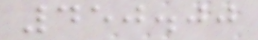450.00
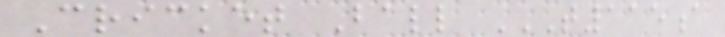Cricket Ball T115A
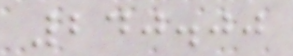240.00
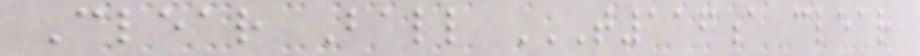Clear Ball T116A CLEAR
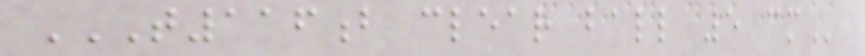T116B CLEAR BALL 5 CM
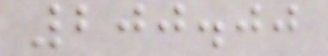200.00
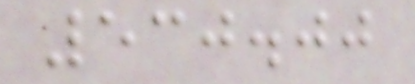530.00
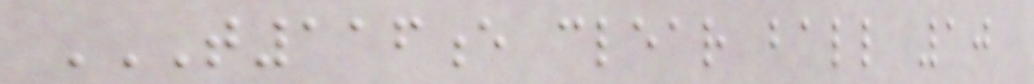T116E CLEAR BALL 10
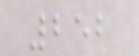252
